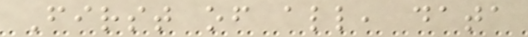First of all, data
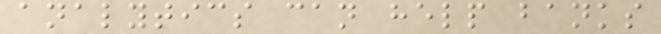analytics can help banks
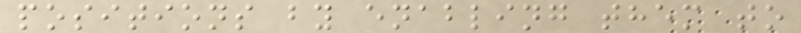positions by enabling them to
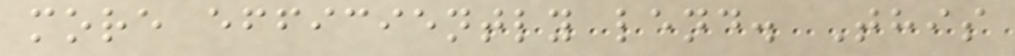more efficiently lend. This
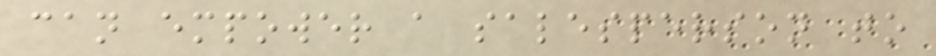can empower a salesperson to
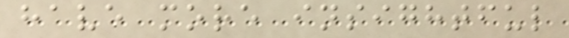have more insightful
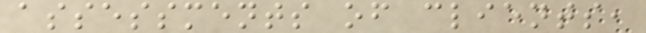assessments of clients,
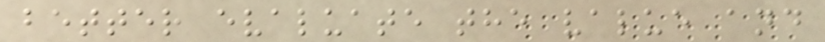better evaluate the value and
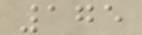175
